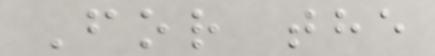For the
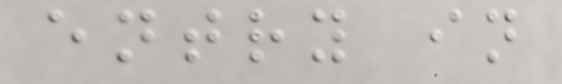entry in
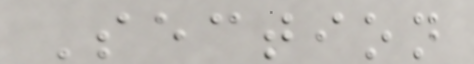Section
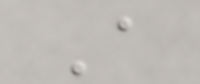A
